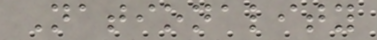Nationality
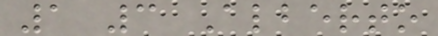1 3 Alberto
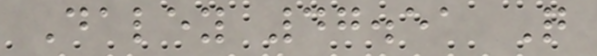Daley 47.51 Q
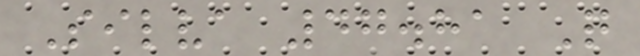Silva 47.81 Q
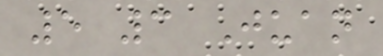5 3 Juan
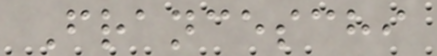Franceschi
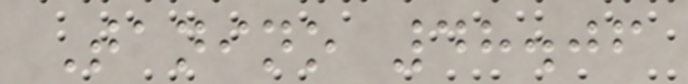Tanino 48.06
